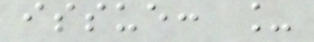issue: _
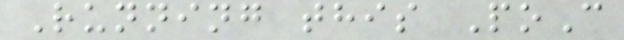Running this PoC
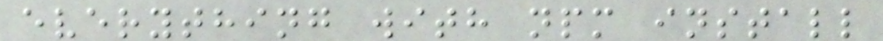everything with npm install
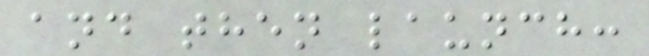and then launch:
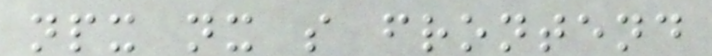npx nx s frontend
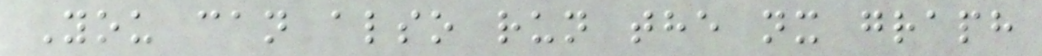You can also run the nx graph
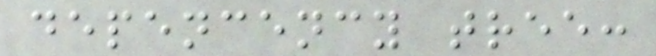depencency tree:
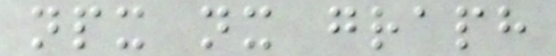npx nx graph
